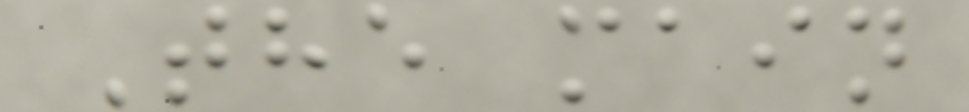The main
